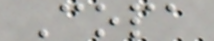Copa
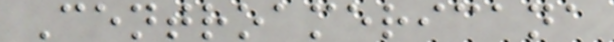Centroamericana
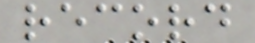record
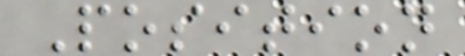Position
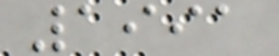1991
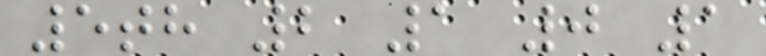5th 2 1 0 1
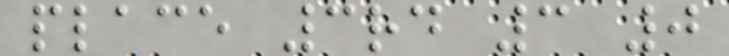place 3rd 3 0
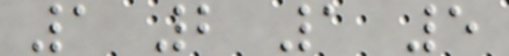1 2 1 5
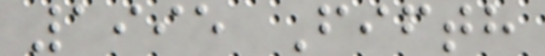1995 Fifth
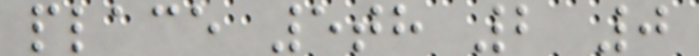place 5th 2 0
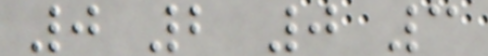0 2 0 3
